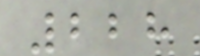228
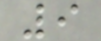9
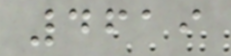4619
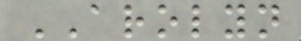AROLYN
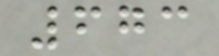673
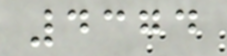4374
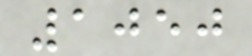1050
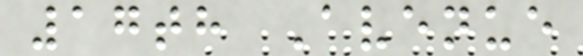17th Avenue
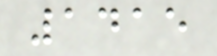1415
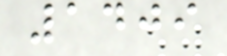1409
